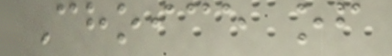Choice of
